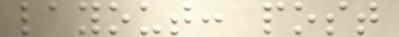layout: post
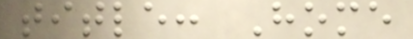title: Home
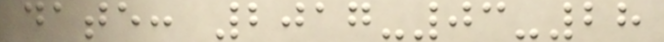date: 2017-03-28
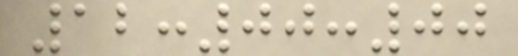12:00:00
